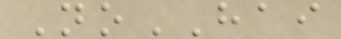NoHAI
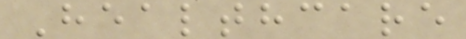Healthcare
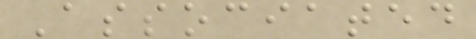Associated
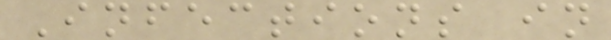Infections in
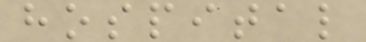hospital
